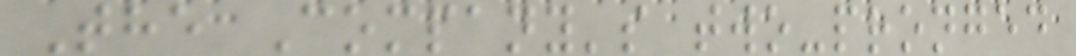The Company's two-pronged
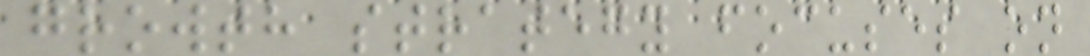growth strategy focuses on
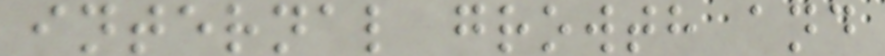internal growth and
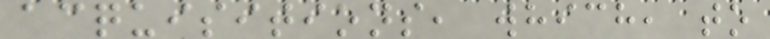acquisitions, which, to
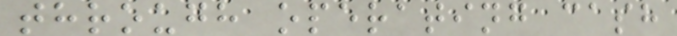through operating cash
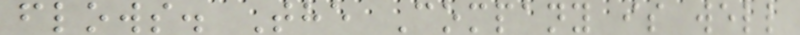flows. The Company is well
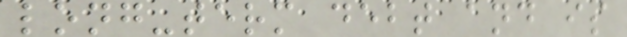long-term debt and is
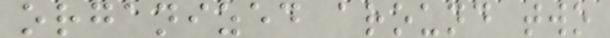organized around two
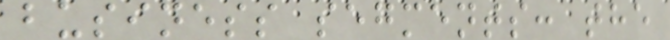business segments: the
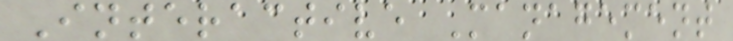Interactive Management
